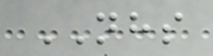NHS
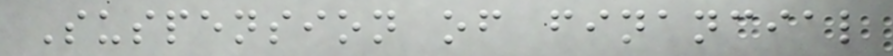Suspension of financial
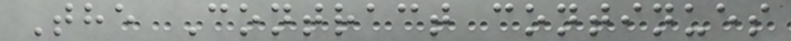The Contract continues
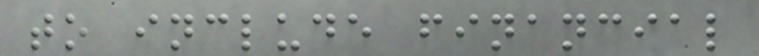to include financial
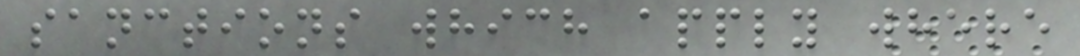sanctions which apply where
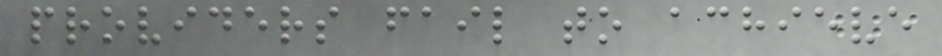providers fail to achieve
